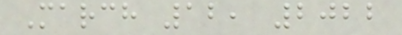March 12, 2022
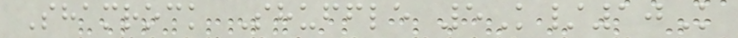Shamrock Shuffle 5K/10K
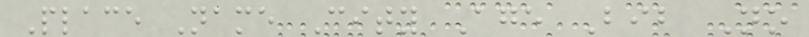Place Name City Age Bib No
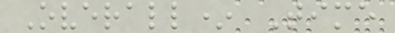Overall* Time
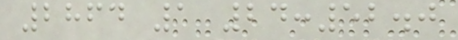2864 1 24:52.0
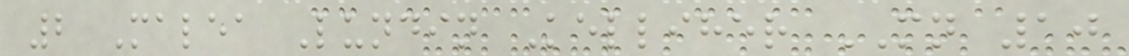2 Malea Lundin Kelliher MN 10
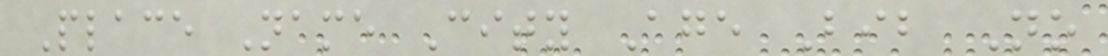Place Name City Age Bib No
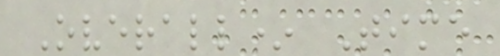Overall* Time
